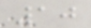10
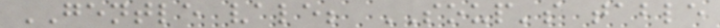GENTLE vale; SOUP's table
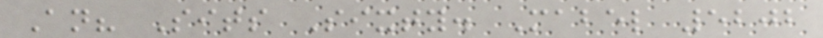An? Sits Sixty. Mabel 5202
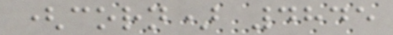(corn) 4845
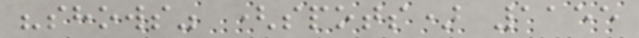"shows" (spots) 1155
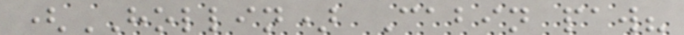(HOLLIN) Cabin paw?
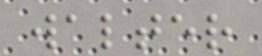walter
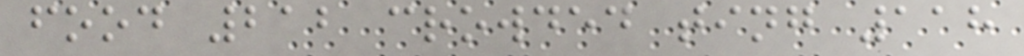food 212 crowded ting 118
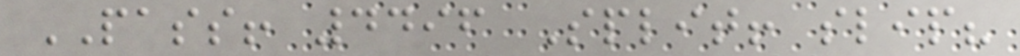PASS! 4496 Split! slip?
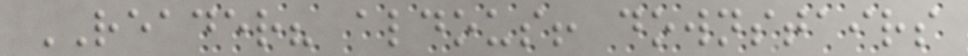READER? aldous! downstairs
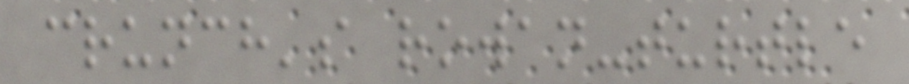crunch's rowan-turtle
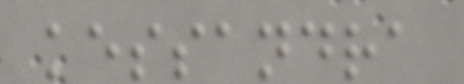kessandra
